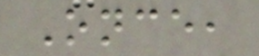Once,
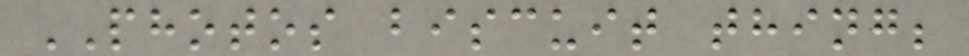PHOTOS biscuit thing;
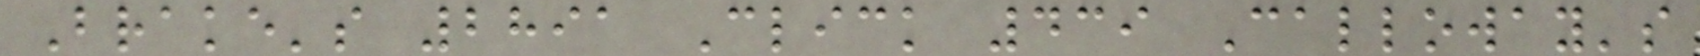Brake's 2891 Click 439 Calloway's
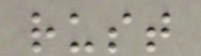rust
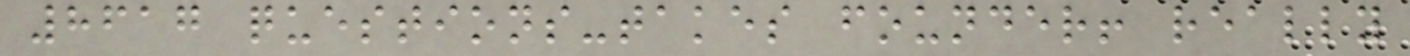8617 questions-takes founder! really
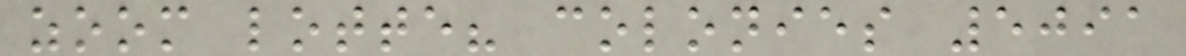zoom lotte? colonies 5091
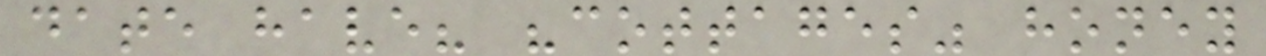date have? "cottages" honey
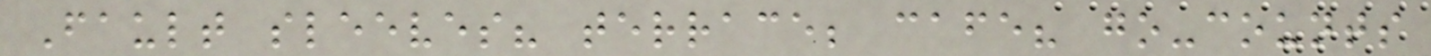Fault sleeves? terrace; cafe? go-counts
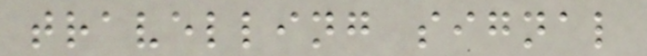travelling signal
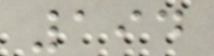194
